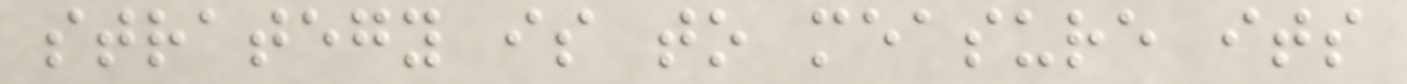strategy is to measure its
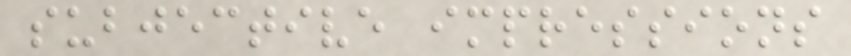subjective impressions
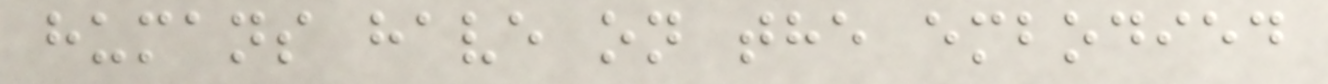humans have on the embodied
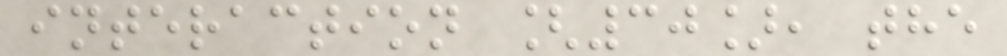interaction [30], the
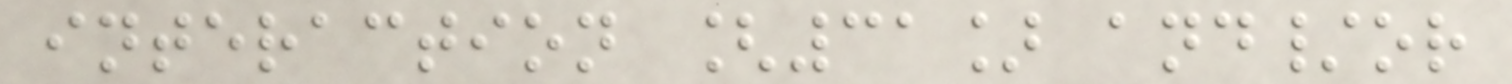interaction [31] and/or
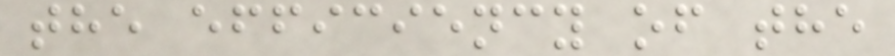the efficiency of the
